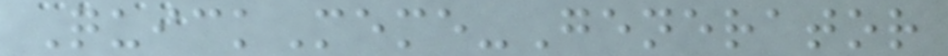QuickMeme-Generator
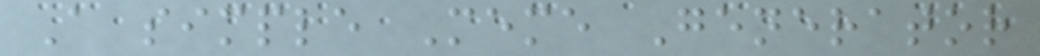A simple Meme Generator
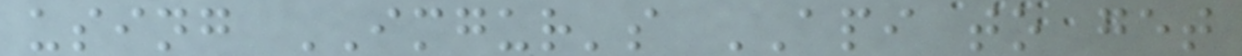using IMGUR's API to get
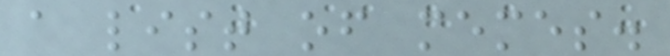a list of memes.
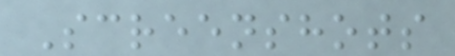Screenshots
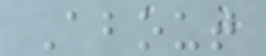About
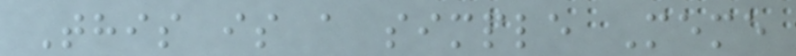This is a simple Meme
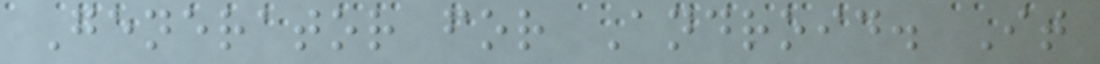Generator for Android. It
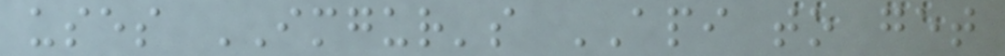uses IMGUR's API to get
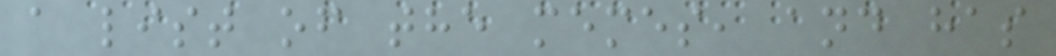a list of the memes, and has
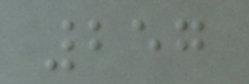257
